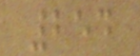254
